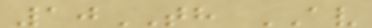10TH AV
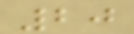20
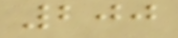200
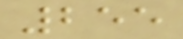255
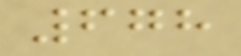678
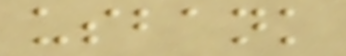usbank
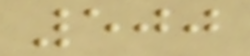500
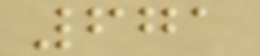671
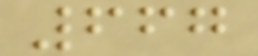667
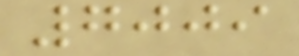7009
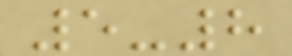5-8
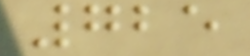725
